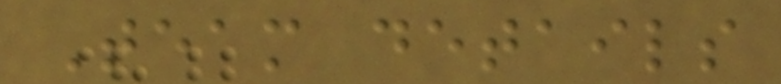Team details
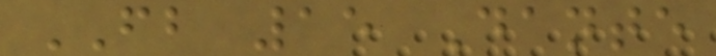FB 15 Dante
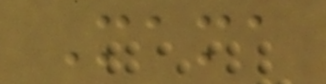Mama
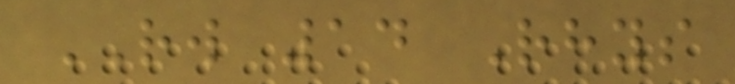RW 14 Rhys
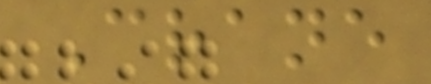Crane
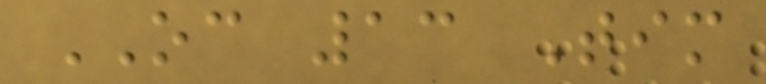OC 13 Tim
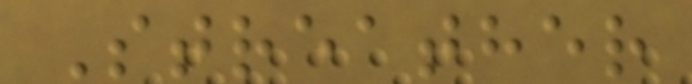Streather
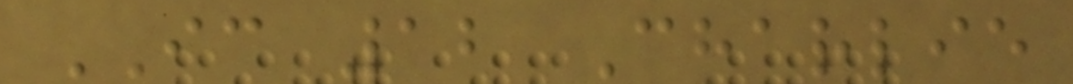IC 12 Charlie
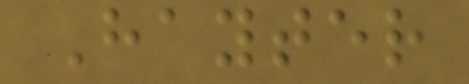Hayter
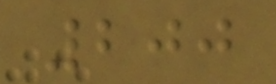200
